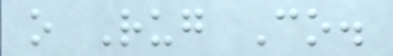o Rug Co.
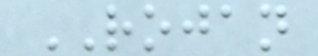ROJAN
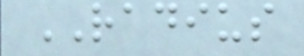RADIUS
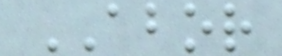ABOR
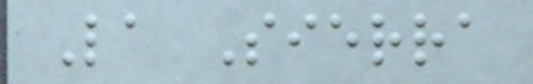La Sierra
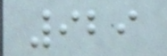929
